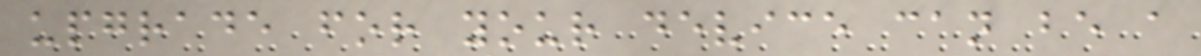upgrade for your device can be a
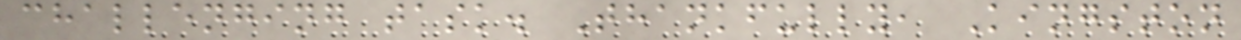challenging task. Thankfully, Kingston
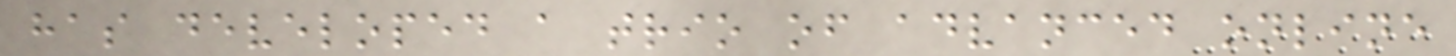has developed a trio of advanced online
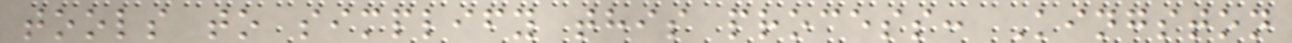tools to simplify this process: Kingston
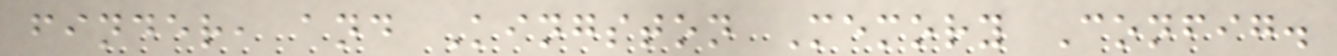finder, and Kingston Memory Config.
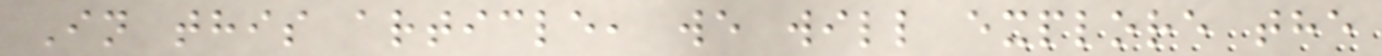In this article, we will explore the
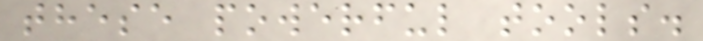these powerful tools.
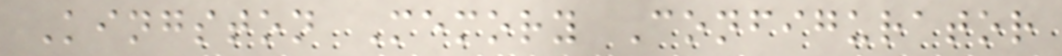Kingston Memory Configurator
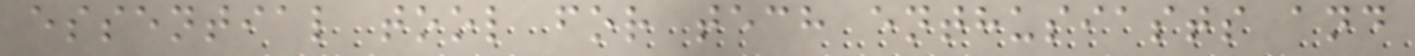essential tool for tech enthusiasts and
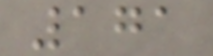171
